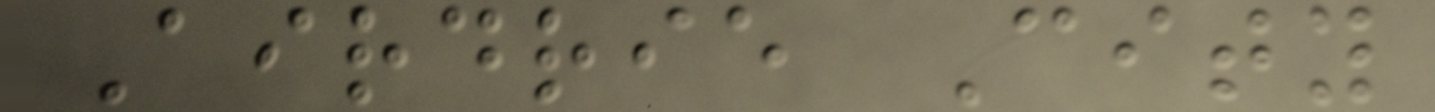Airdrie City
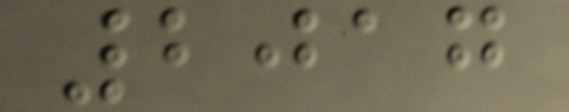2017
